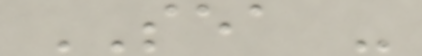SEA -
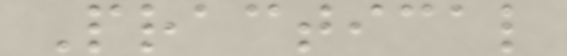Practical
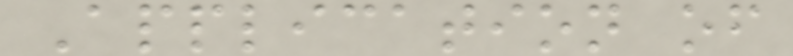Application of
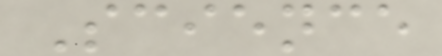Science
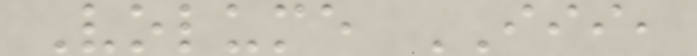Volume III,
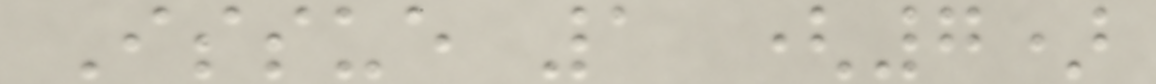Issue 1 (7)
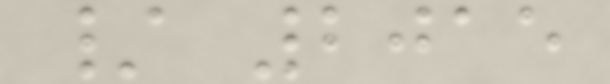/ 2015
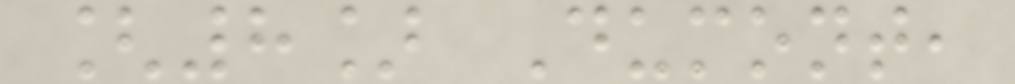[8] Dumont,
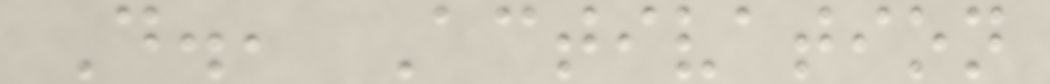D., Activation
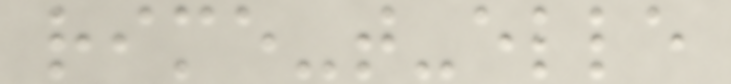rime-t-elle
